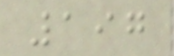197
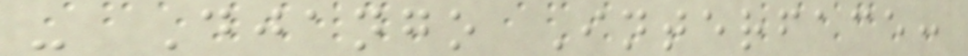- Django Interface:
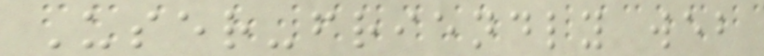User-friendly web
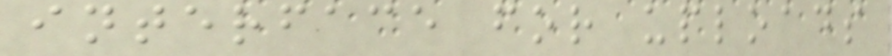interface for uploads
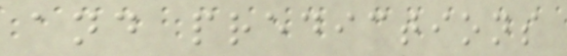and predictions
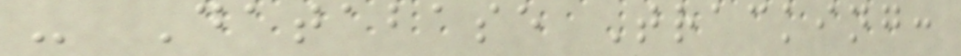- Database Tracking:
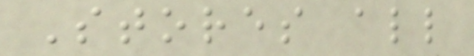Stores all
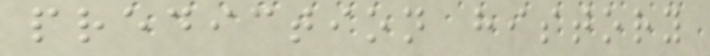prediction history
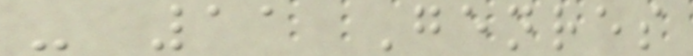- 11 Genres
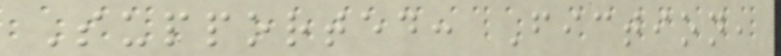Supported: Fiction,
